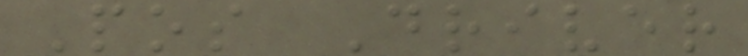Pos Driver
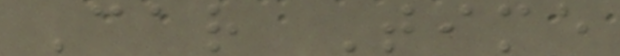Car Time
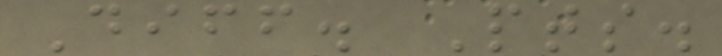Diff. Pts.
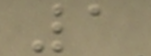1
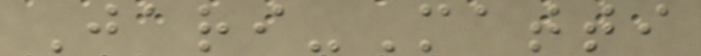Jari-Matti
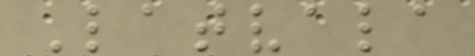Latvala
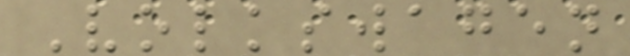Volkswagen
